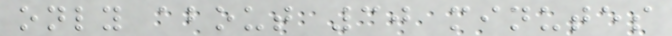only about 30 minutes
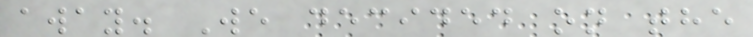away. We decided on the
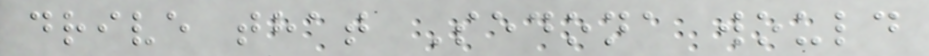drive that Sedona would
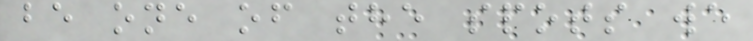be one of the spots we
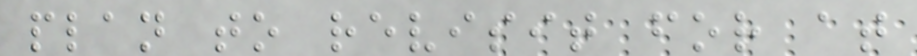plan to revisit for at
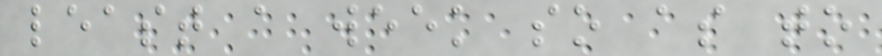least a week so as to
